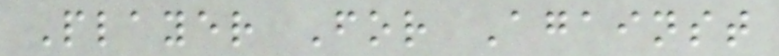Player For Against
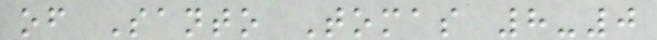of Santo Tomas 8-0
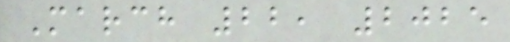March 22, 2025
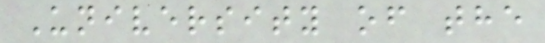University of the
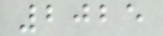2025
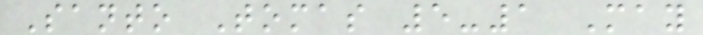Santo Tomas 5-1 May
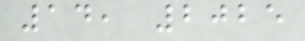14, 2025
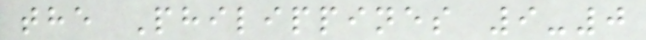the Philippines 9-0
